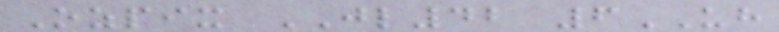Ozpix JL42 6UH
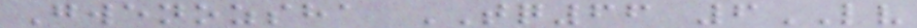Gwenozsha TQ66 6LV
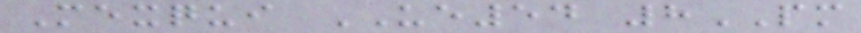Mexqui UE54 8PM
